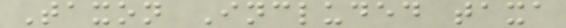Taxon Included taxa
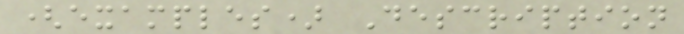(examples) Description
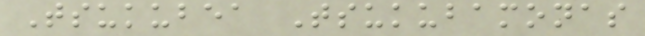Tsukubea Tsukubamonas
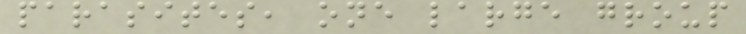parasites, one large group
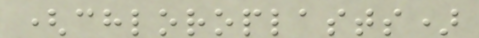(chloroplasts)
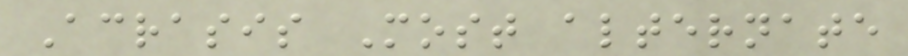Acrasis Most alternate
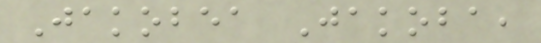Jakobea Jakoba,
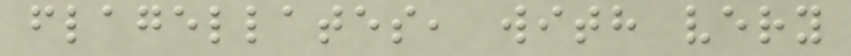flagellates, with very
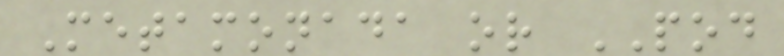Metamonada or POD
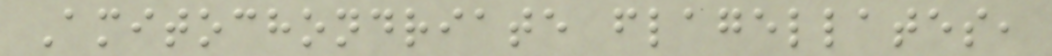Amitochondriate flagellates,
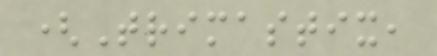(Trimastix,
